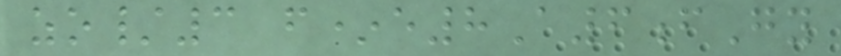zo/3 f*e8A6fGy
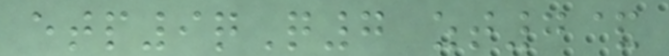etp9qQ7 zt7&
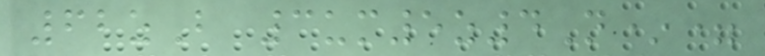62zB 3um5z4N*=
